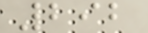292
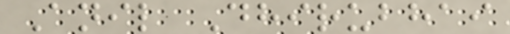Anil Dhirubhai
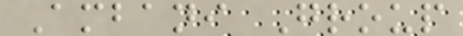Ambani Group
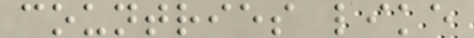countries like
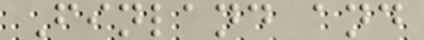Finland and
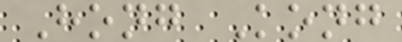Hong Kong
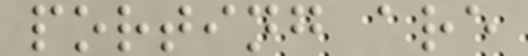porting are
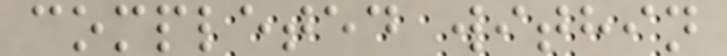completed within
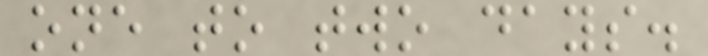one to two days.
